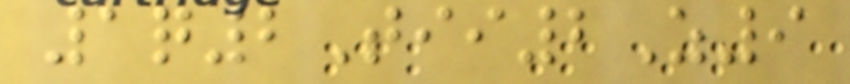1q2Tii2Z9
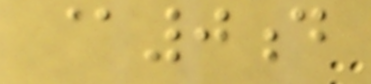@0d
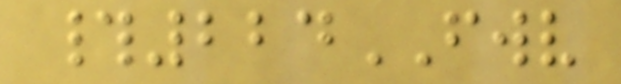#224FWV
